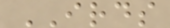IRDS
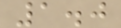1.0
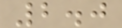2.0
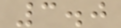3.0
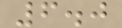6.0
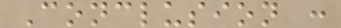Conclusion :
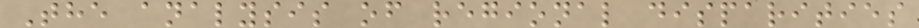The analysis of regional disparities
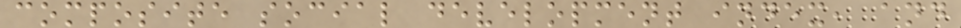composite social development index, and
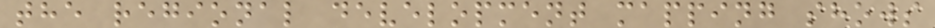the regional development mapping shows
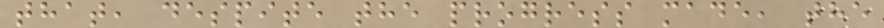that, despite the progress made, the
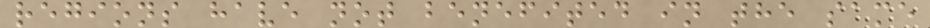regions have not benefited in the same
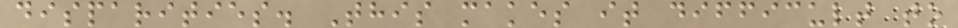disparities. This makes it difficult to
